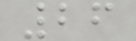26
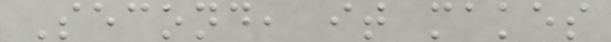Second, it makes
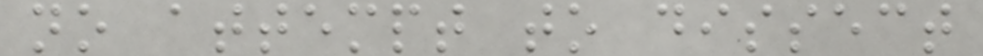no attempt to dissect
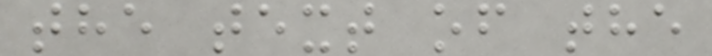the text of the
